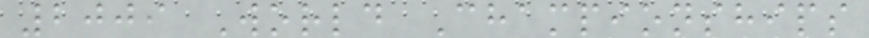2009 World Championships
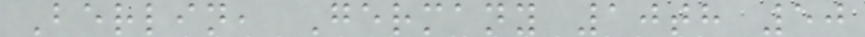Berlin, Germany 10th 50
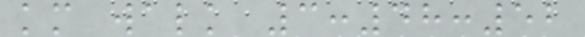km walk 3:48:52
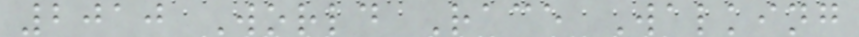2010 World Race Walking
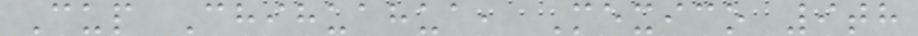Cup Chihuahua, Mexico 9th
